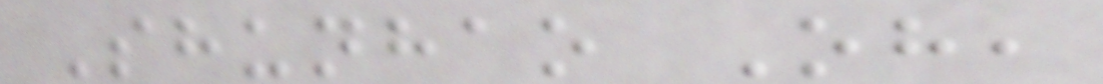Shunhao Oh,
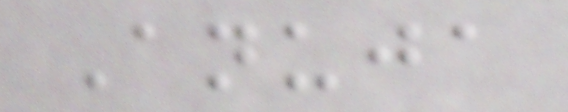Anuja
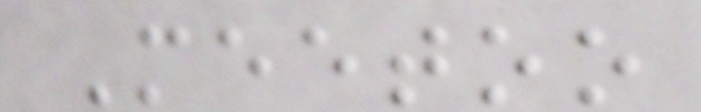Meetoo
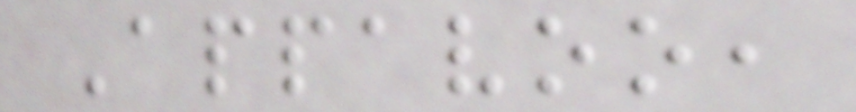Appavoo,
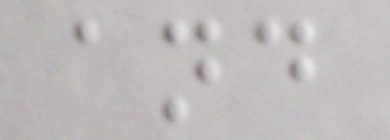and
